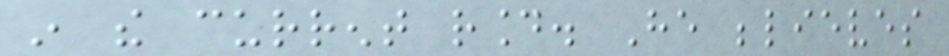in the current round. He believes
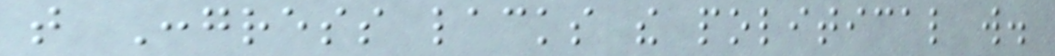that Congress lacks the political will.
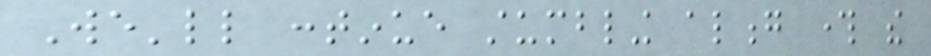We'll continue stumbling along through the
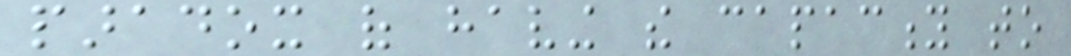paradox of having the capacity to
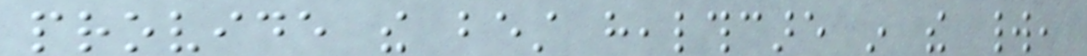provide the best healthcare in the world,
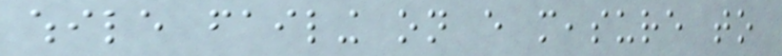while failing on every measure to
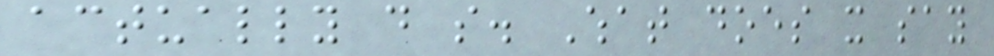actually do so. What does it say
